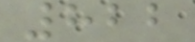822
